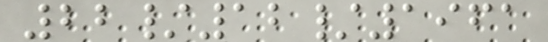22/12/1961
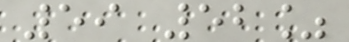59 52%
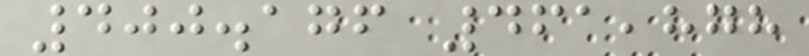400.176 461,878
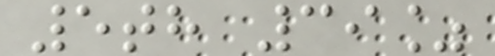5th 39%
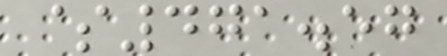$471.57
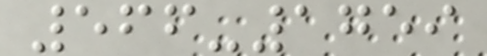566-1759
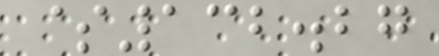$132.27
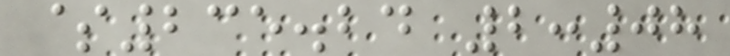$235.24 2:08
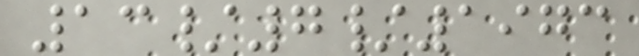13/7/1973
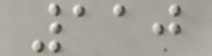110
